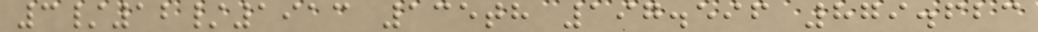3/12/1913 135th 197.596 879.623
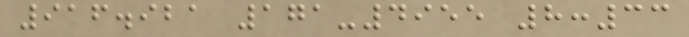916.921 171-4955 8:33
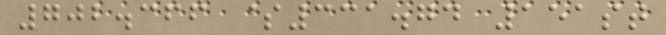702.366 $331.74 151st
